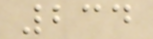234
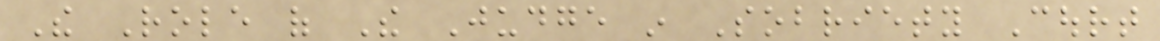The Role of The Judge in Sobriety Court
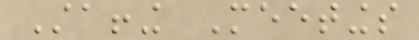Staffing Meetings
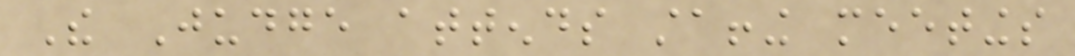The Judge attends staffing meetings
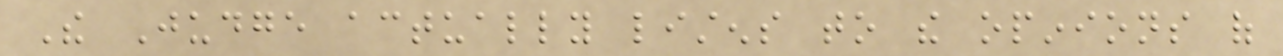The Judge actually listens to the opinions of
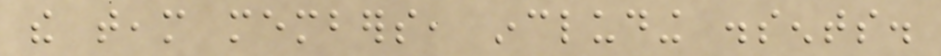the team members, including dissents.
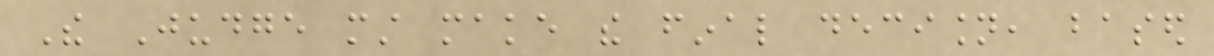The Judge must make the final decision, based
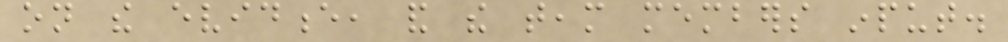on the evidence, and the team members input.
